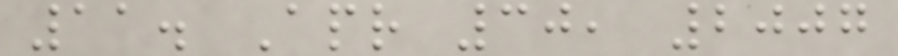11. Apr 30, 2007
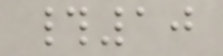#10
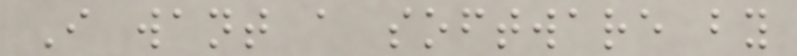I want a software by
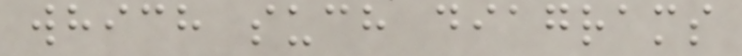which such diagrams
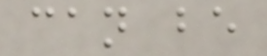can be
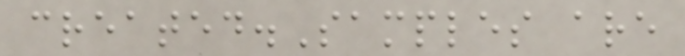created.Samples are
